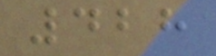428
